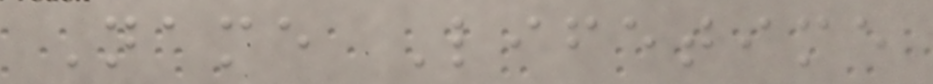Name Lifetime
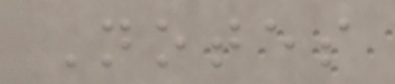Notes
